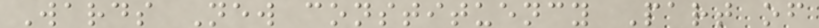Wards New constituency Part of
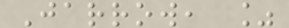Jarrow, %
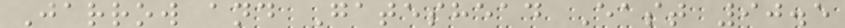Jarrow and Gateshead East 90.5
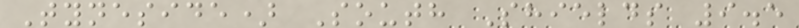Tyneside) South Shields 9.5
